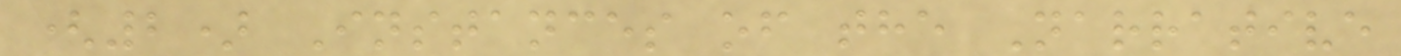(2) Instances of the Narrative
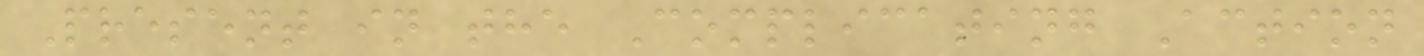Present in the Complicating Action
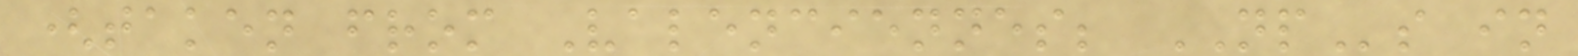(taken from Valenciennes; NPs in
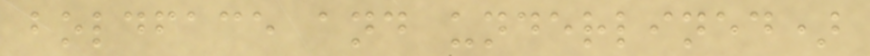boldface and underlined)
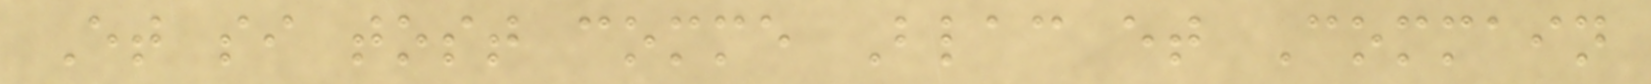Et si tost comme Blac et Commain
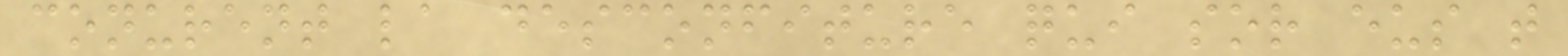conurent la desconfiture qui sor eus t
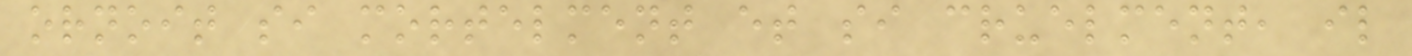ornoit si mortelment et si cruelment, il
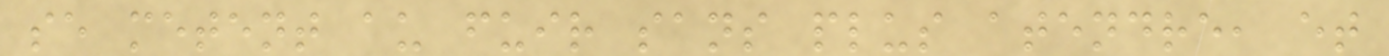se metent au fuir sans plus atendre, et
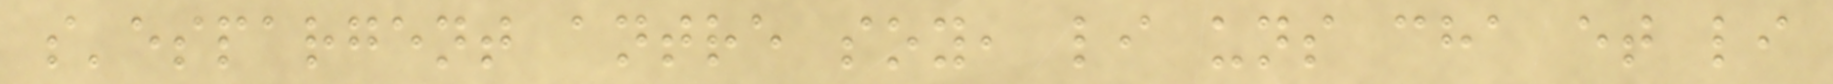s'espargent antre soy, li uns cha et li
